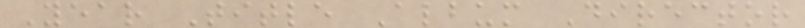Year Title Album Director
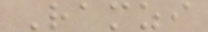Ramzi
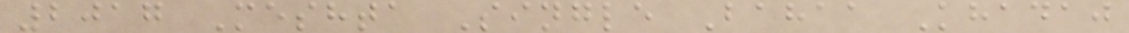2017 Meshta Single Bahaa Khadaj
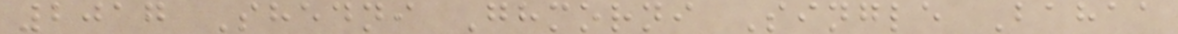2017 Shedni Ghmorni Single Bahaa
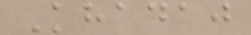Khadaj
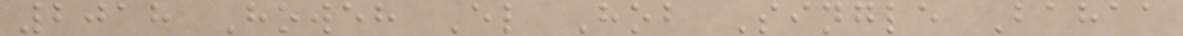2018 Howeh El Hob Single Bahaa
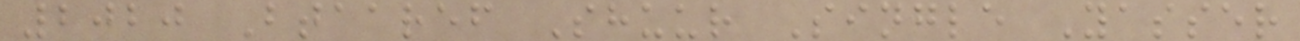2020 Btaaref Shuur Single Yasser
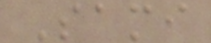Sami
